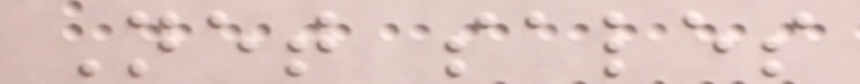Net sales
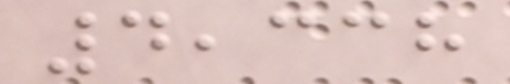4,338
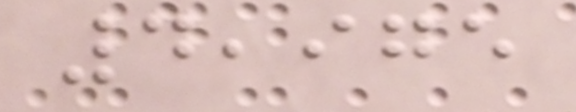4,975
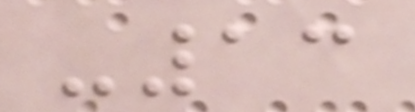-13
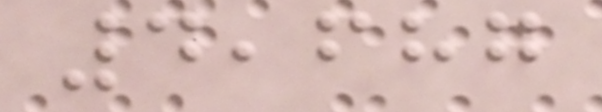4,687
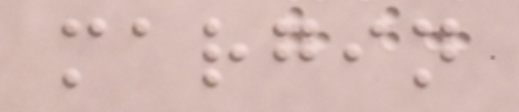margin
